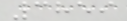3859
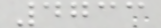4733
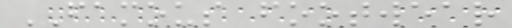FAMOUS footwear
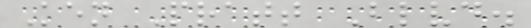Ken Pratt Blvd.
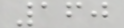160
